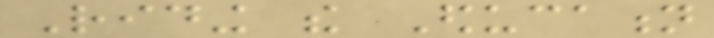Riding the Education
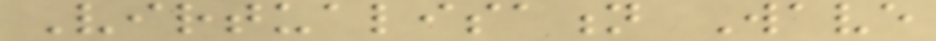Virtualisation Wave
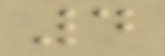4
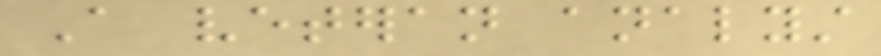A veteran analyst
